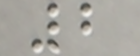2
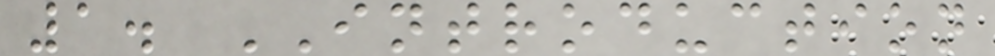1. INTRODUCTION
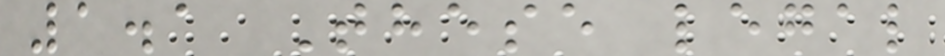1.1 These legal
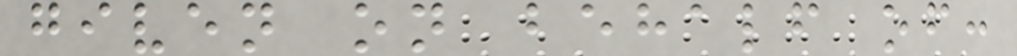given on behalf of:
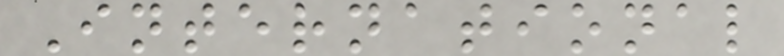International
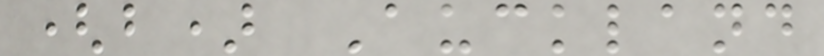(b) Auckland
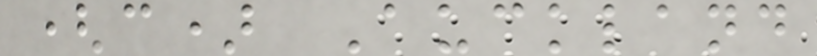(c) Auckland
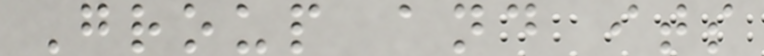Group and its
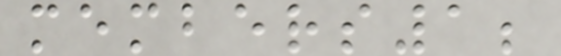members1;
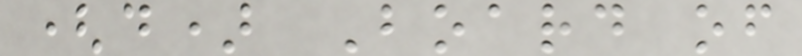(d) Board of
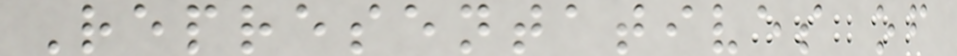Representatives of
